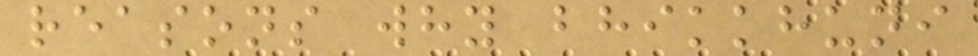reasons why bhikkhuni
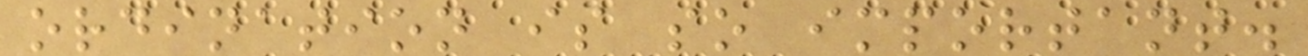ordination is so important.
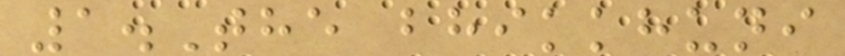1.The bhikkhuni
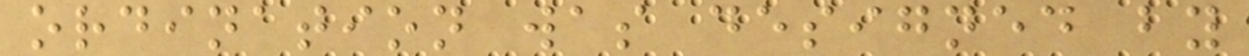ordination was designed by
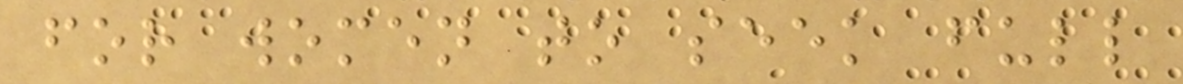for women to seek full
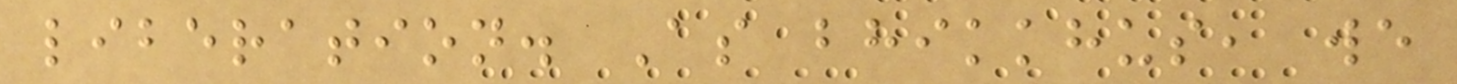liberation. As bhikkhus, we
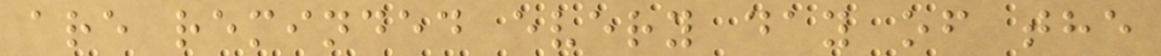are reminded every day of the
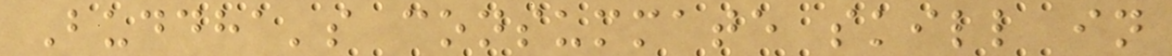Buddha's consummate skill in
